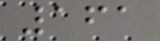161
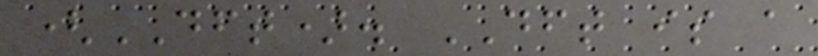(DFT). DFT is a
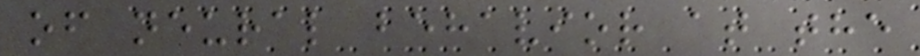of neural behavior at the
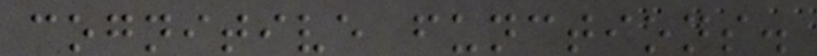cognitive functions.
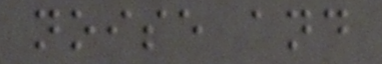noise and
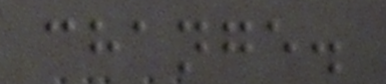change.
